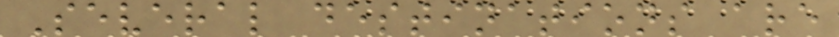Several destinations are
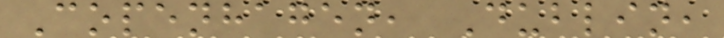Copenhagen, Dublin,
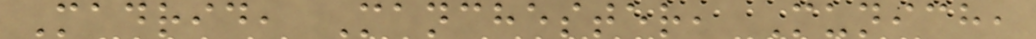Madrid, Manchester, Munich,
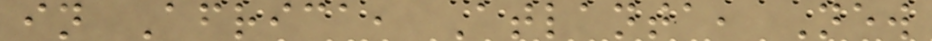in Africa, Atlanta, New
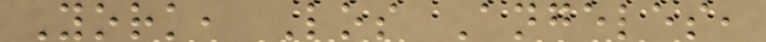York, Los Angeles,
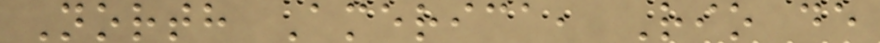North America, Rio de
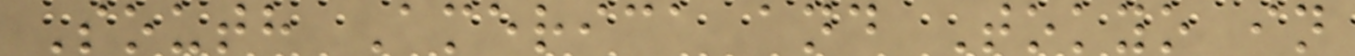South America and Tokyo in
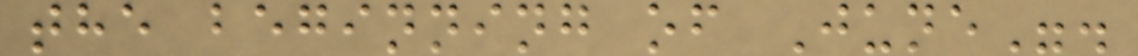the beginning of June".
